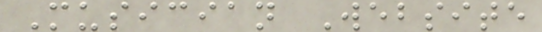Musician Website
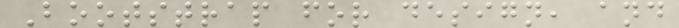Bootstrap for design, and
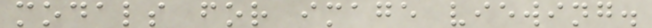modals for image viewing.
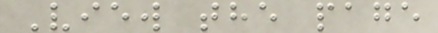View the page
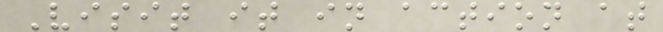Visit it in action at
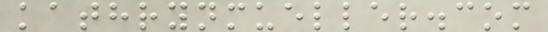kathrynmueller.com
